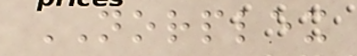NORPLEX
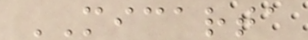MICARTA
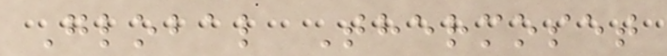Global Thermoset
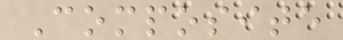Composite
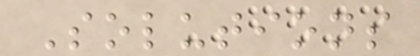Solutions
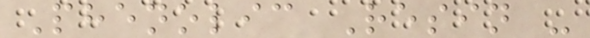Phenolic Resin -
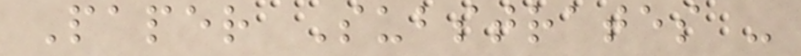Paper Substrates -
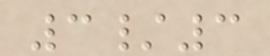3/3
